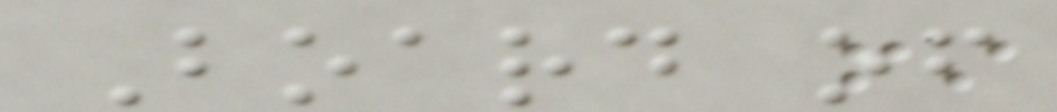Board of
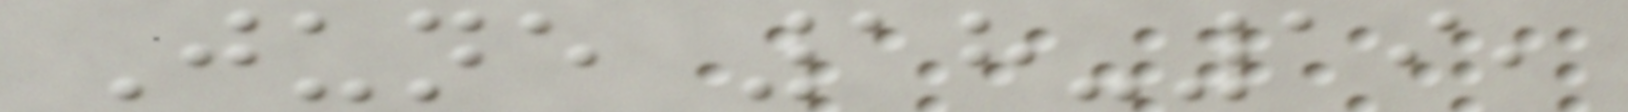June 18-19,
